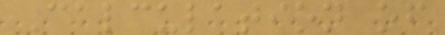Calculation of
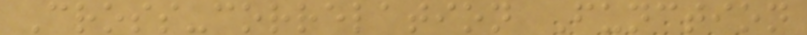Cross-correlation Function
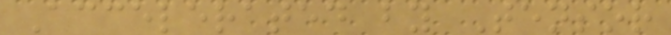Accelerated by Tensor
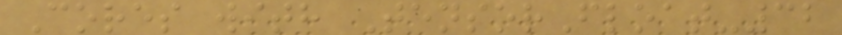Cores with TensorFloat-32
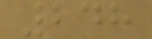248
